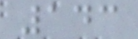143
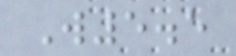W5.5
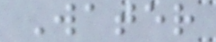Water
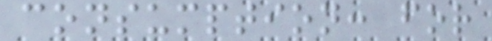consumption: for
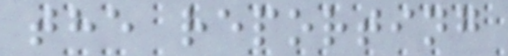the reporting
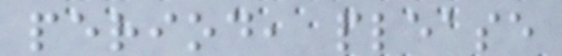period, please
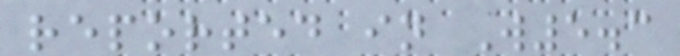reported in W5.3
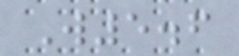W5.6
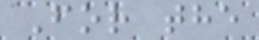For the
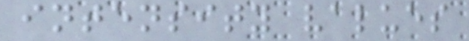intensity values
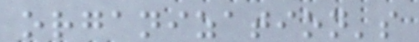organization's
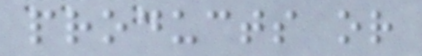products or
